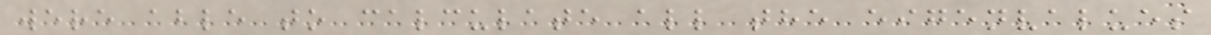were able to calculate all the eigenvalues
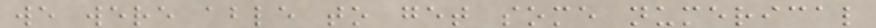we were able to get some numerical
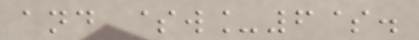and $w_6$.
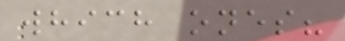which ones?
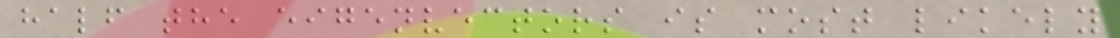half the eigenvectors is most likely
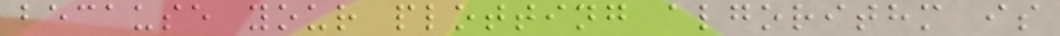because your plotting algorithm is
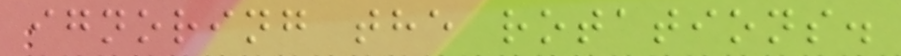ignoring the rotations.
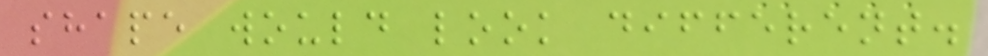shape would look different.
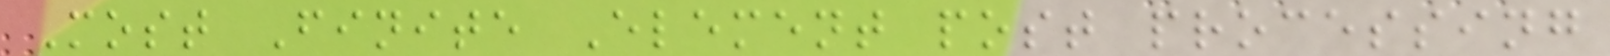Most Finite Element post processing
